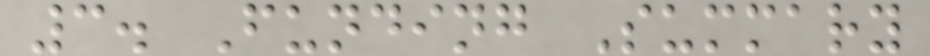3. Funding Summary
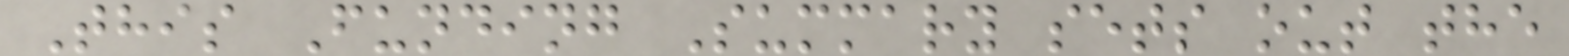This Funding Summary sets out the
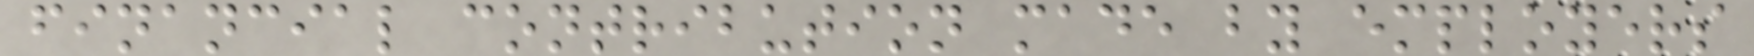financial contribution made by employers
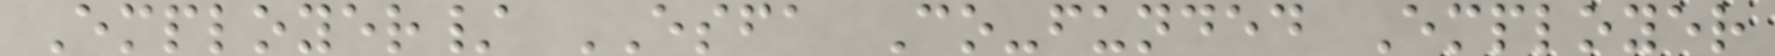Employer/ ESFA Co-funded Employer
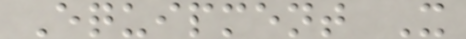Equipment X
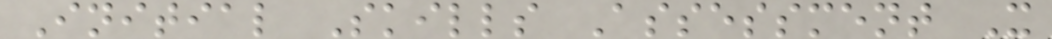Initial Skills Assessment X
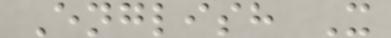English X
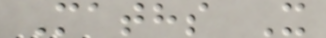Maths X
